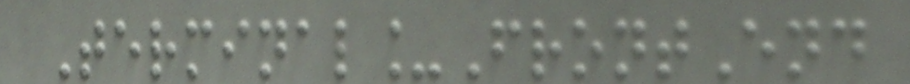Terminal_FrontEnd
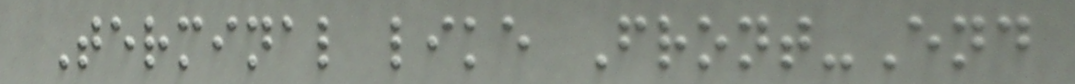Terminal like Front-End
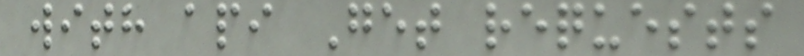with api Get requests
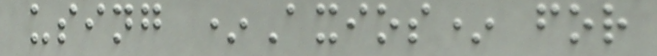using *Axios* for
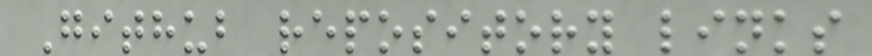Github repository links
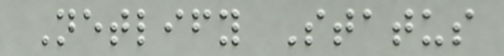Netlify Status
